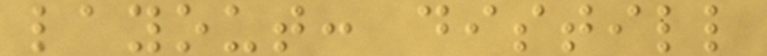layout: distill
